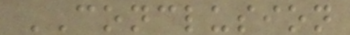CONCLUSION
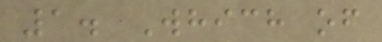1. Which of
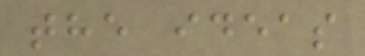the ideas
